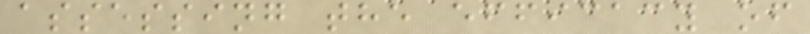assessing the efficacy of
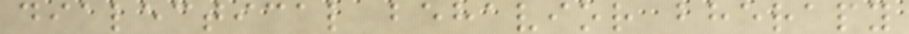dialectical behavior bherapy
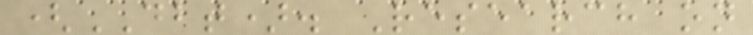(DBT). Research on
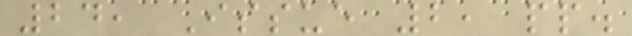24, Issue 2, pp.
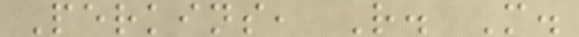Perkins, R. M.
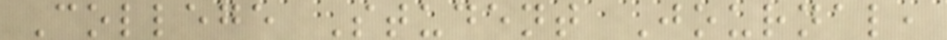College Student Journal,
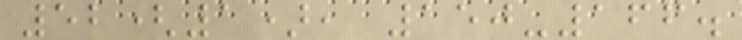52(1), 150-166.
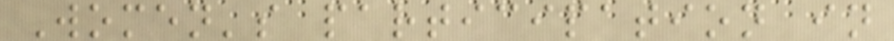Women's participation in
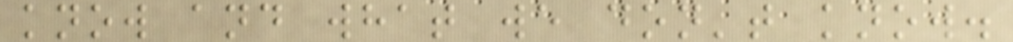know and what we don't know.
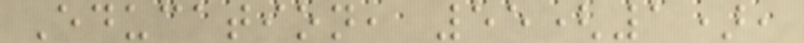Education, 55(1),
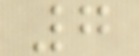7
